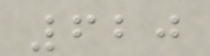620
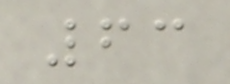63
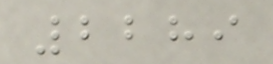2289
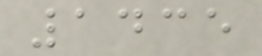1435
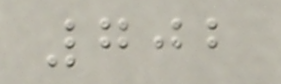702
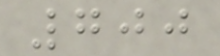700
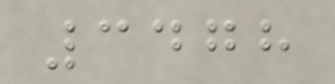3478
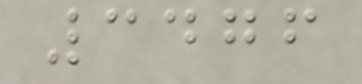3476
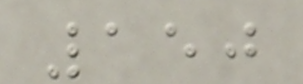150
